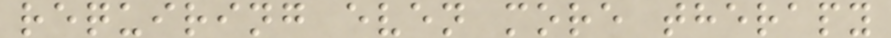requiring even more therapy
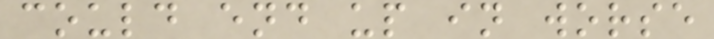could end up in worse
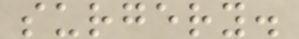surgery.
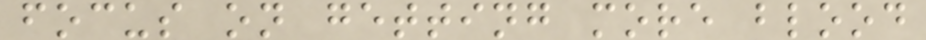focus on getting more blood
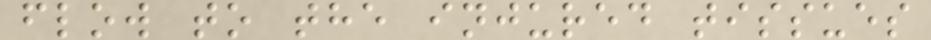flow to the injured tissues
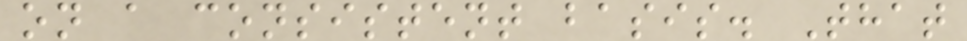on a consistent basis. That
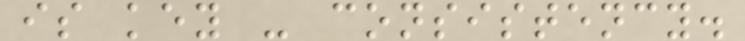is key - consistency.
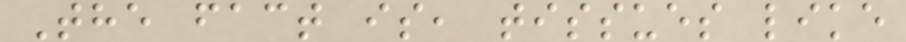The fact is, tissues like
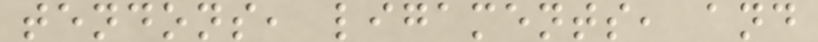tendons, ligaments, and
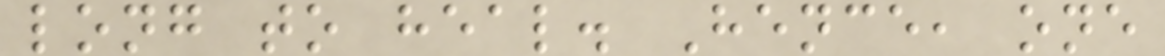long to heal. Hence, one
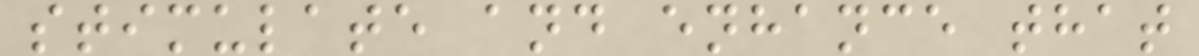stimulate and enhance that
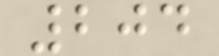204
